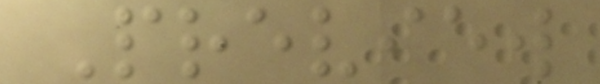Preview
